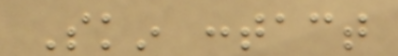Skin contact
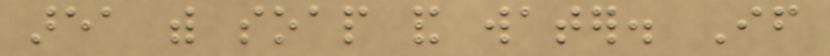area with soap and water. If
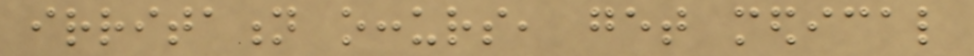irritation occurs, get medical
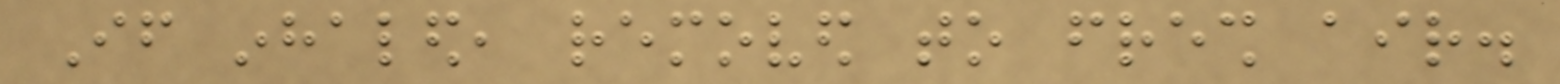If inhaled, removed to fresh air.
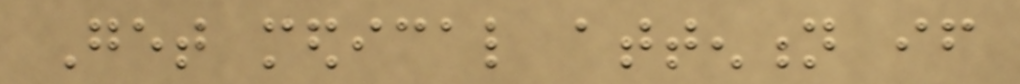Get medical attention if
